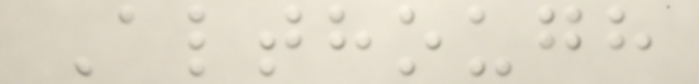Although
